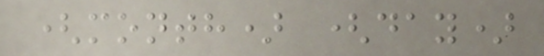(month) (day)
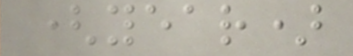(year)
